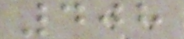408
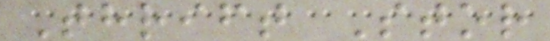Thrift Stor
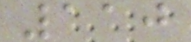110
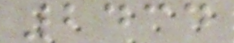2434
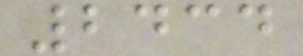2434
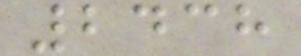2438
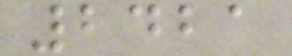2421
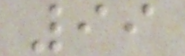99
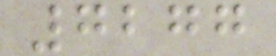7277
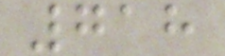718
